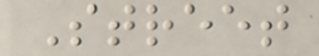Street
